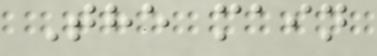The main
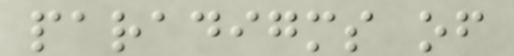paradigms of
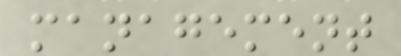management
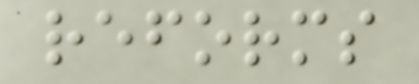reforms
